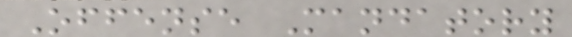Offense Mandatory
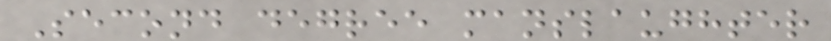Second degree manslaughter
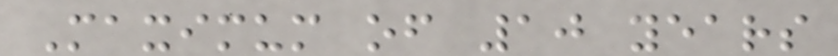Maximum of 10 years
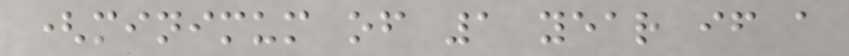(minimum of 1 year if a
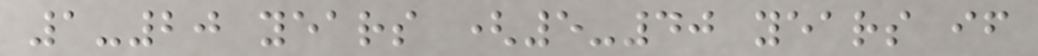1-20 years (5-40 years if
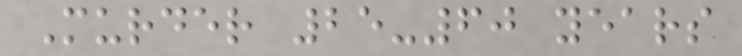Murder 25-60 years
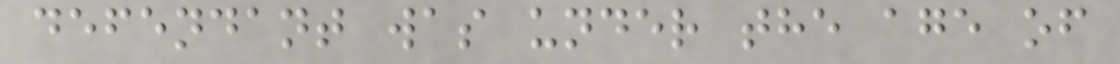defendant was under the age of
